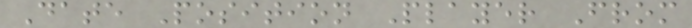Date Position Player From
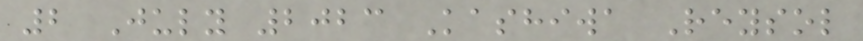2 July 2023 Kashiwa Reysol
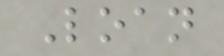Loan
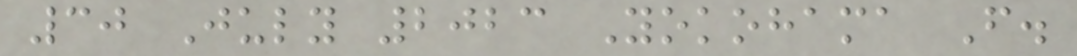30 July 2023 Yokohama F.
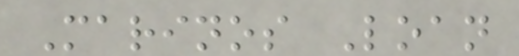Marinos Loan
